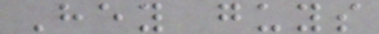Hey guys
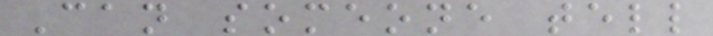Can someone tell
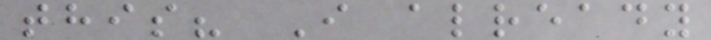this? I already
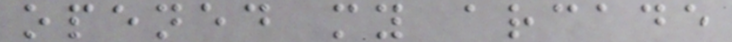opened my arcade
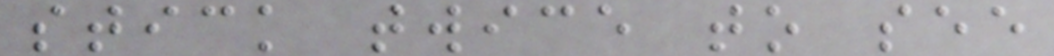stick twice to see
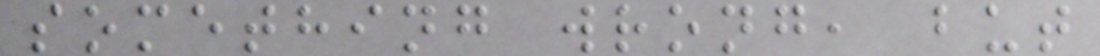something wrong, but
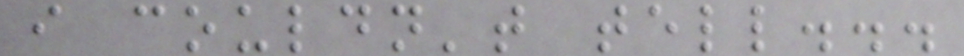i couldn't tell...
